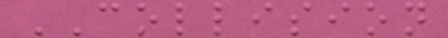COLLISION
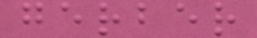gerber
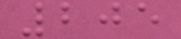205
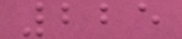225
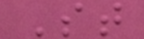St
